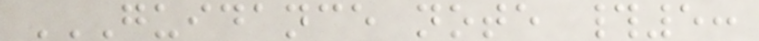GUIDANCE NOTE #5:
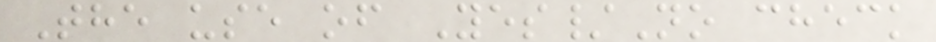The use of Yes/No check
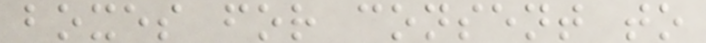boxes for consent to
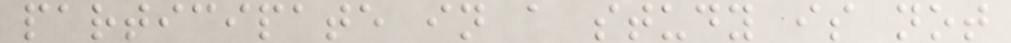participate in a study is not
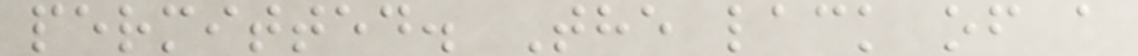permitted. The lack of a
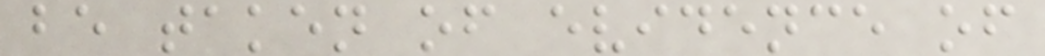be taken of evidence of
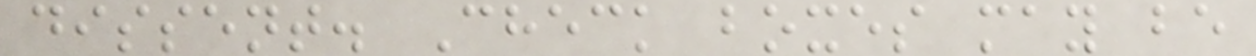dissent. Check boxes may be
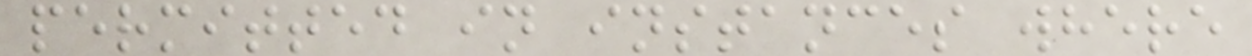permitted in instances where
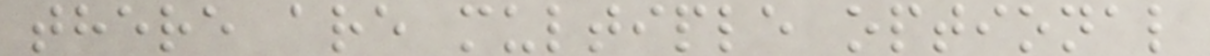there are multiple optional
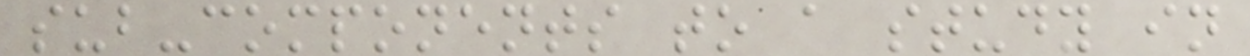sub-components to a study in
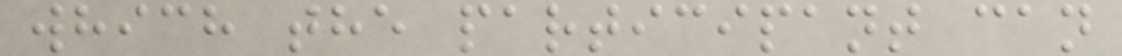which the participant can
